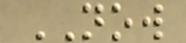NOW
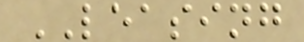LEASING
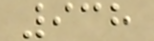938
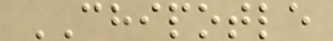CHIPOTLE
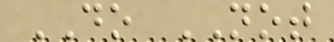DO NOT
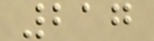217
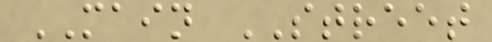MAIN STREET
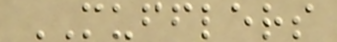MUFFLERS
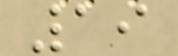19
